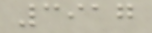3917
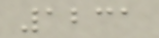1231
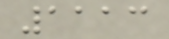1113
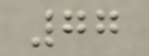77
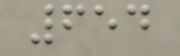654
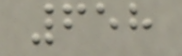658
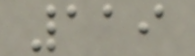119
